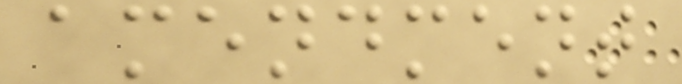amendment
